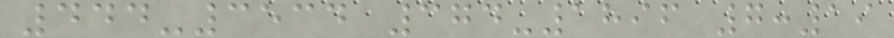444-3534 374-1896 7:19
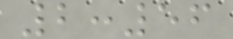2:56
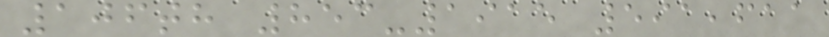106th 853-1915 591,611
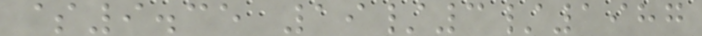$9.35 19/3/1987
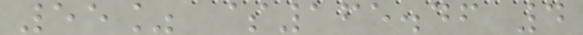55% $165.46 4
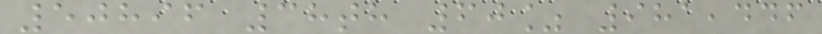50896 38th 60% 981,446
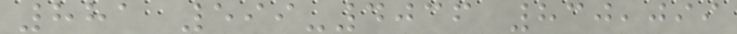881 599-4036 830,099
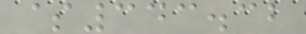$343.32
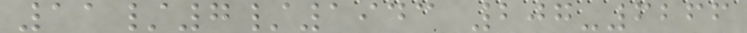11/7/1943 207-6266
